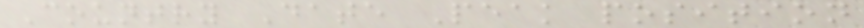Country Date Peak position
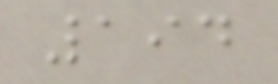194
